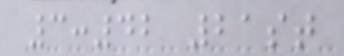3:42 21st
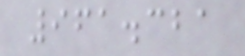961.321
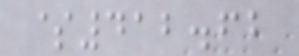$412.62
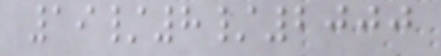19/8/2000
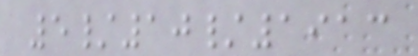5/10/1913
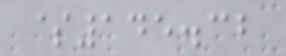$145.32
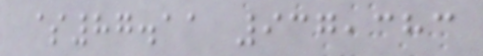$87.11 937,383
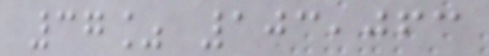37% 103,063
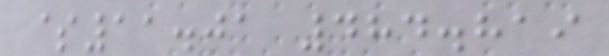$11.01 484.819
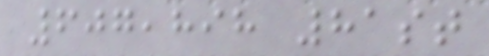607,898 81st
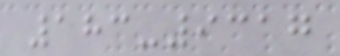183-9317
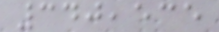340,535
